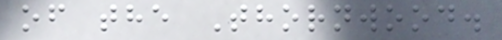of the Thornwood.
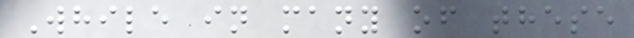While in many of these
